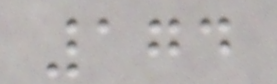174
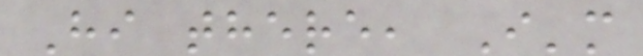Hi there, I'm
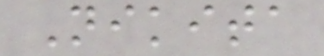Nikita
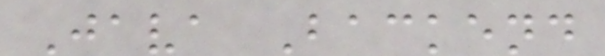Java Backend
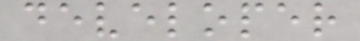developer
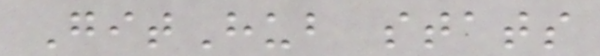GitHub stats
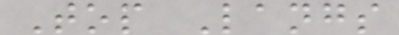Top Langs
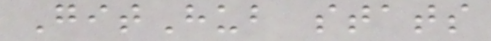GitHub stats
